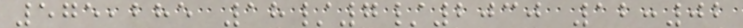575,285 18/7/2030 12:02
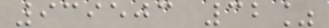939503 32%
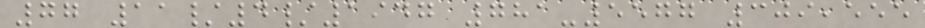77 11/4/1947 781-5577 309,555
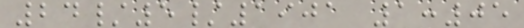24/5/1901 1:05
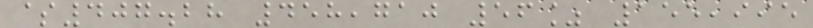$407.28 458,710 56% 155,995
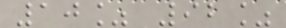10% 92%
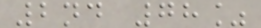2nd 78%
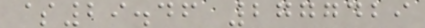$29.46 2777429
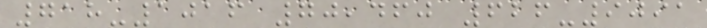718-1016 70,460 626-9091
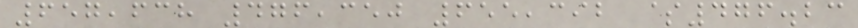657,638 476,350 655,392 $476.23
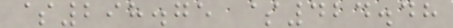$298.75 $424.48
